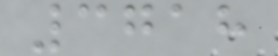3718
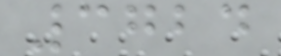3724
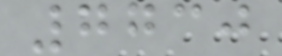7730
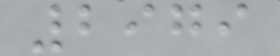2979
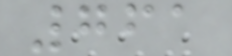761
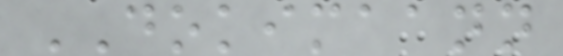DOKIMAANN
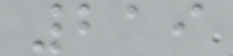219
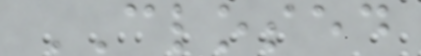CLOSED
